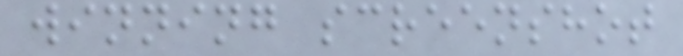winning screenshot
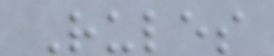Rules
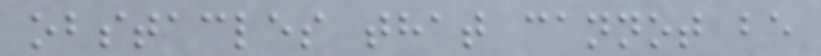obstacles that cannot be
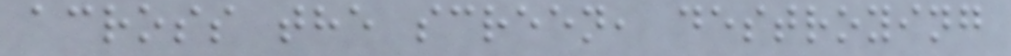across the screen, destroying
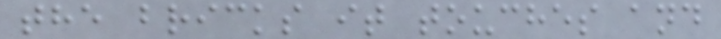the bricks it touches and
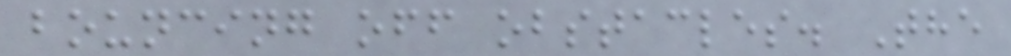bouncing off obstacles. The
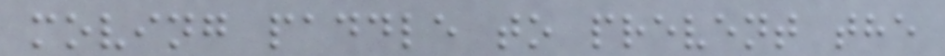moving paddle to prevent the
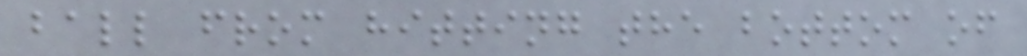ball from hitting the bottom of
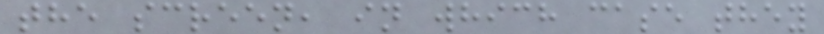the screen, in which case they
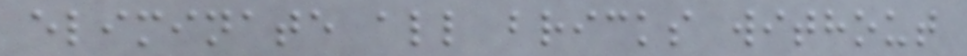eliminate all bricks without
